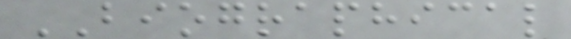BIOGRAPHICAL
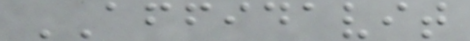AFFIDAVIT
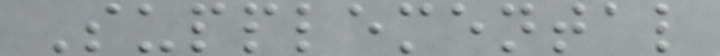Supplemental
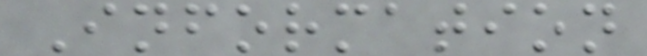Information
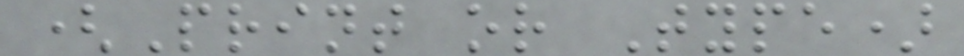(Print or Type)
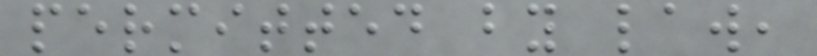permitted by law,
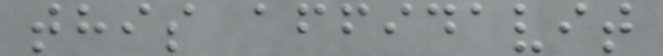this affidavit
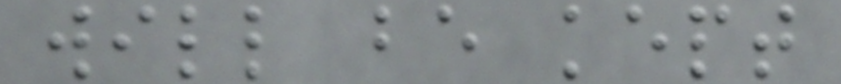will be kept
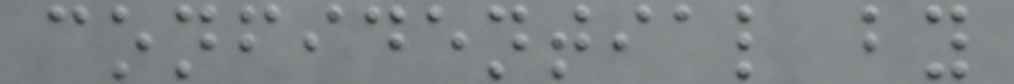confidential by
